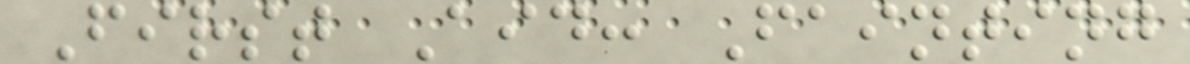First Aid: Fainting
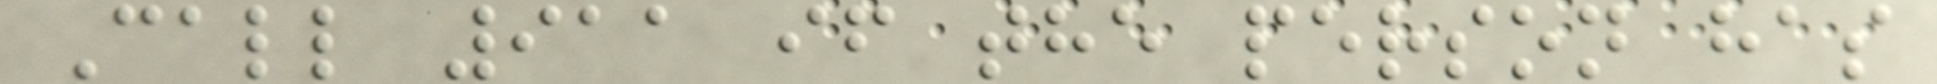Call 911 if the person has
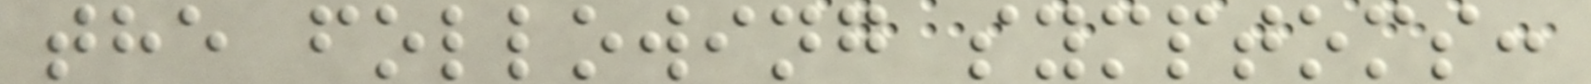the following symptoms:
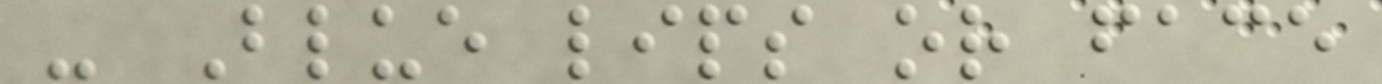- Blue lips or face
